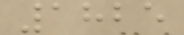1825
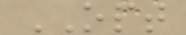OPT
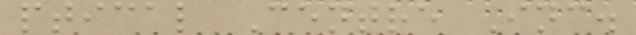ptical Centre Inc.
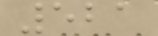521
